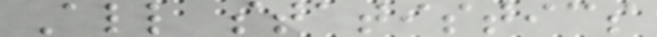All statistics
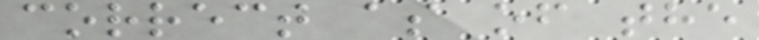correct as of the
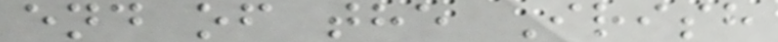end of the Irish
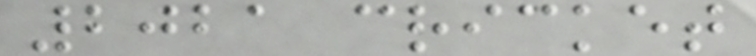2021 cricket
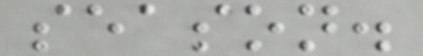season.
